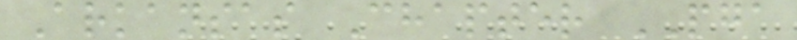Arkansas Chapter PGA
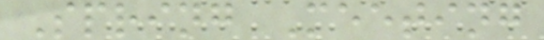Spring Meeting
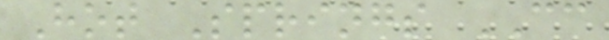Hot Springs CC
